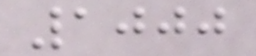1000
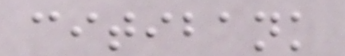citibank
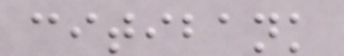citibank
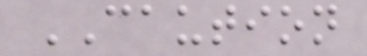CAUTION
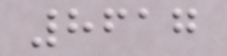8617
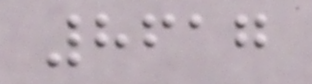8617
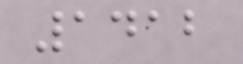1412
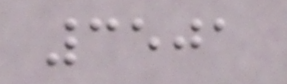3501
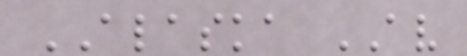ALASKA AV
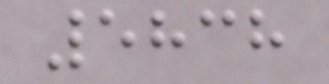5838
